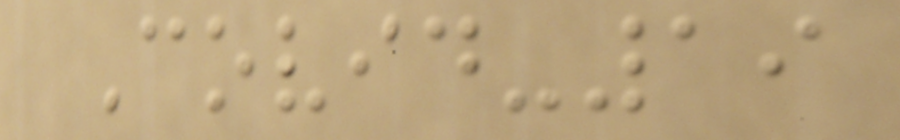Covid-19
